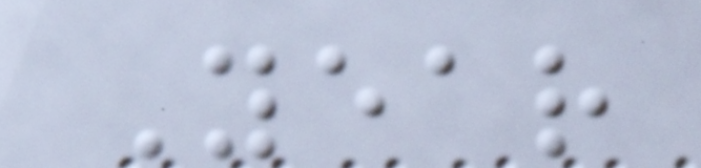Year
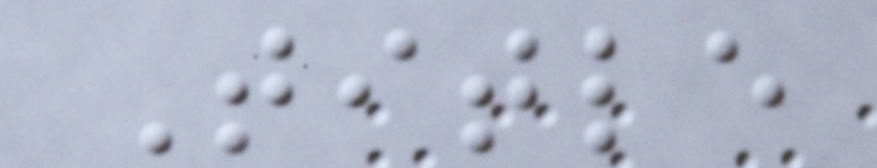Title
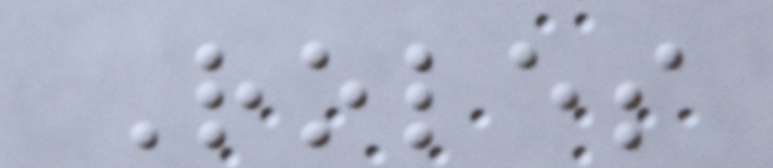Roles
